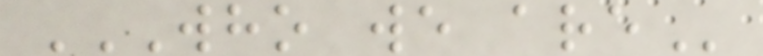WHO WE ARE
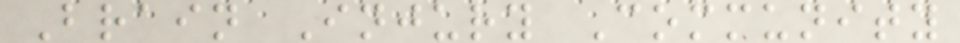Brain Injury Community
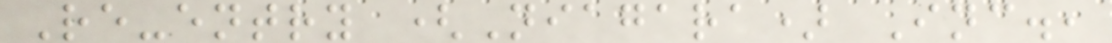Re-entry (Niagara) Inc.,
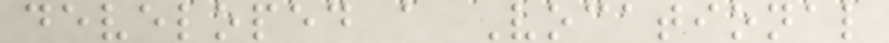developed a Vocational
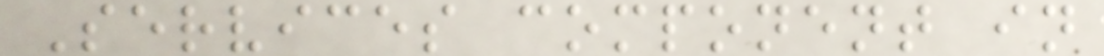Services component in
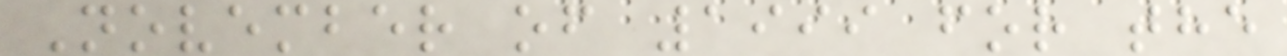November of 1999 for the
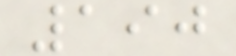190
